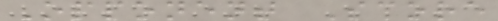Opponent Score
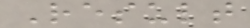Result
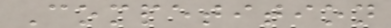Competition
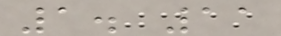1. 11
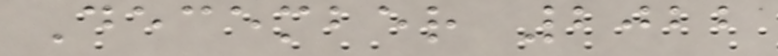December 2022
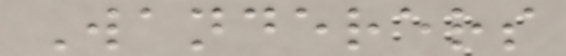Wanderers
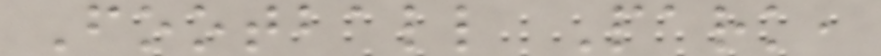Football Park,
